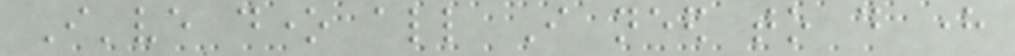I've done all I need to do here
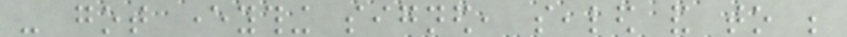- got everything signed, sealed and to be
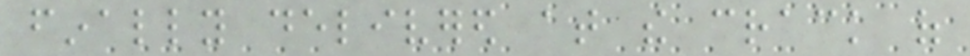finally delivered at the crack of
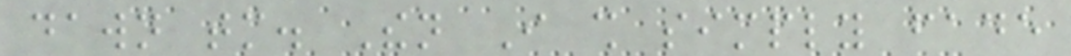dawn tomorrow. Then I shall simply fade
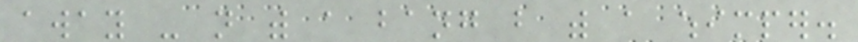away - not with a bang but with a whimper.
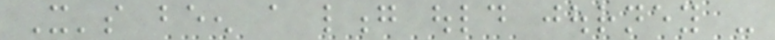It's been a long ould journey -
